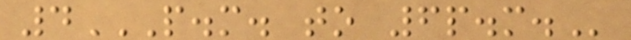4P.M. TO 6P.M.
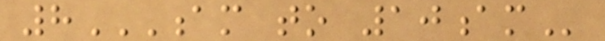8AM TO 10AM
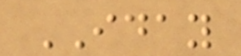IDAY
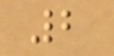2
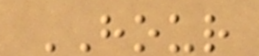HOUR
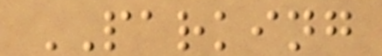PARKING
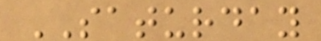SATURDAY
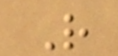R
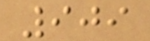909
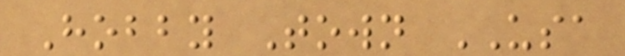Hobby Town USA
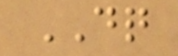DQ
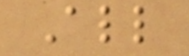All
